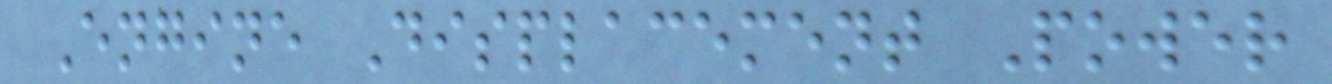Engine Displacement Power
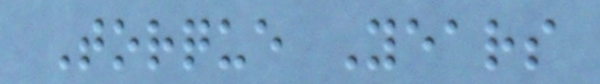Torque Years
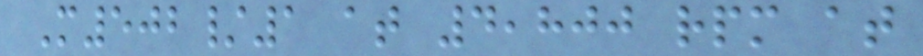M502/1 at 4,800 rpm at
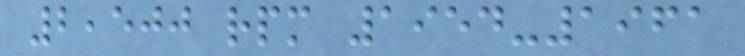2,500 rpm 1954-1961
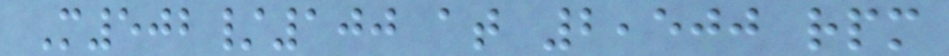M502/100 at 2,500 rpm
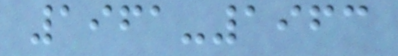1961-1963
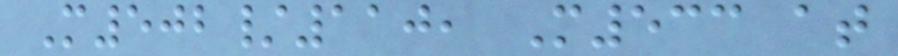M502/110, M533 at
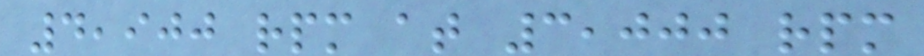4,900 rpm at 3,000 rpm
